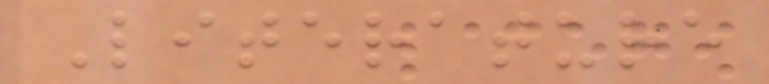Literature
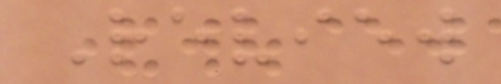Review
